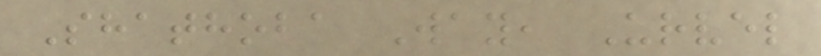Shathoba Way, Urvel
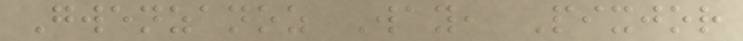Gwenzanoz Way, Pixjor
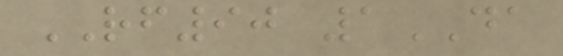RF90 1DA
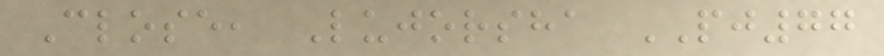Close, Lujorsha PJ77
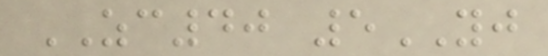ZC40 5YJ
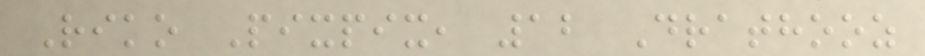Riko Pixpix, 12 Drathooz
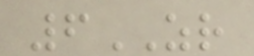6ZR
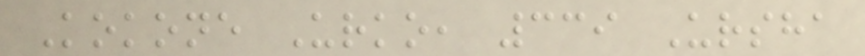Kokone Urko, 339 Ursha
